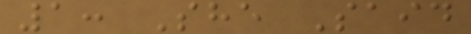1: She Said
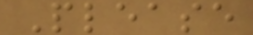Please
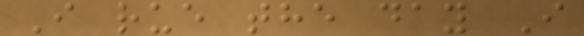I rue the day I
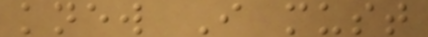knew I must
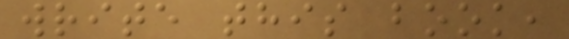write this book,
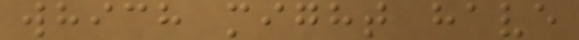which might have
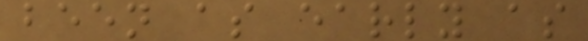been as early as
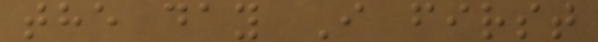the day I first
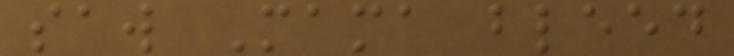saw Mama bleed
